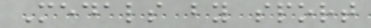Medals by sport
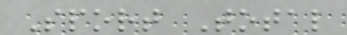Sport Total
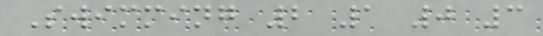Swimming 2 1 0 3
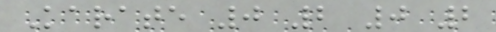Karate 0 2 0 2
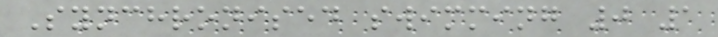Synchronised swimming 0 1
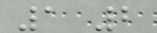1 2
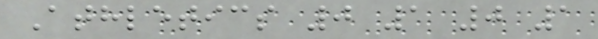Athletics 0 1 0 1
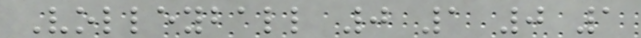Volleyball 0 1 0 1
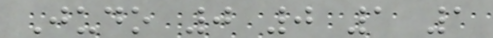Judo 0 0 1 1
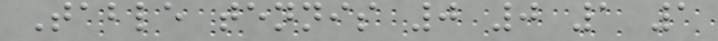Table tennis 0 0 1 1
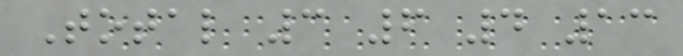Total 3 6 4 13
